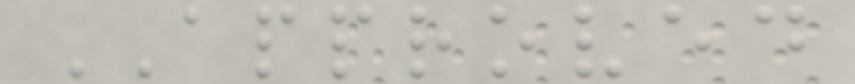APPROVED
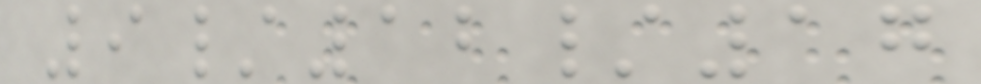9/12/17
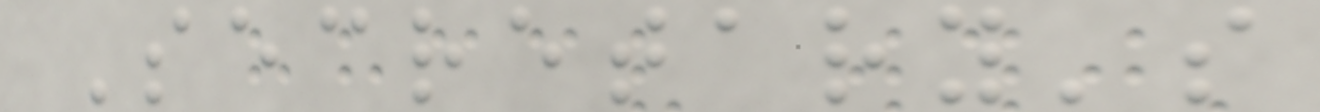Secretary's
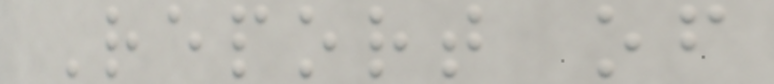Report of
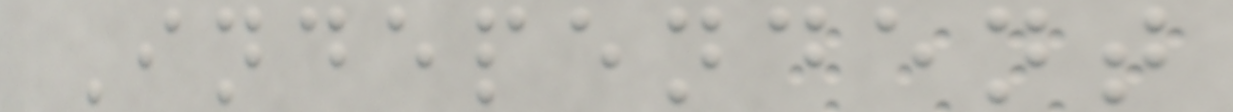Independent
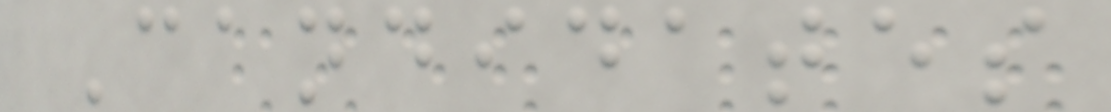Candidates
